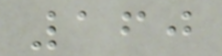160
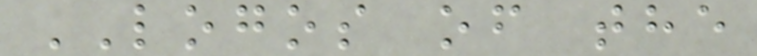LOGOS of the
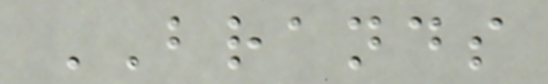BRANDS
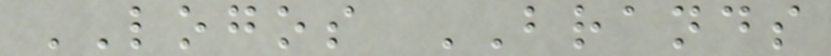LOGOS BRANDS
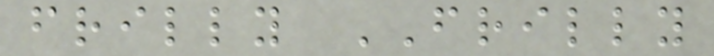frilly FRILLY
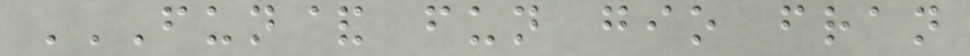FUN& FUN GIO FRAN
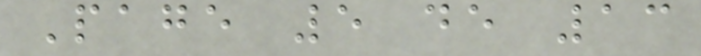Page 5 de 13
